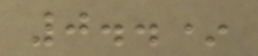0..*
